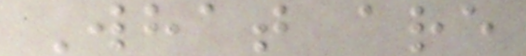What are
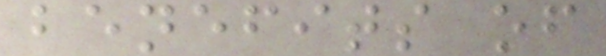benefits of
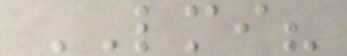LMI?
